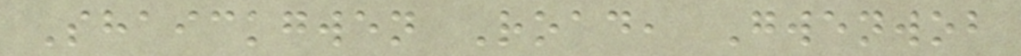Shaickgwen Road, Gwenwob
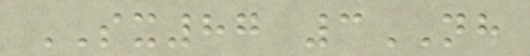SX87 3NH
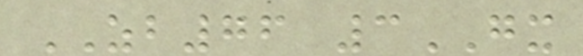ZB76 3GX
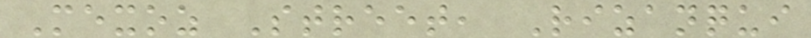Mexoz Street, Rizanqui
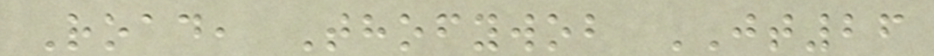Road, Thofywob JT26
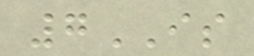7IS
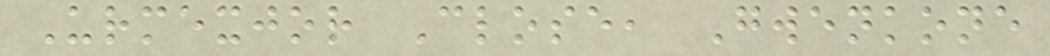Urmexjor Close, Gwenkone
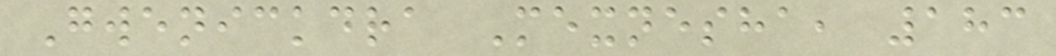Gwenickdra Mexnesha, 183
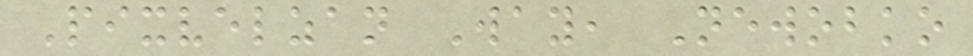Pixvelzan Way, Newobko
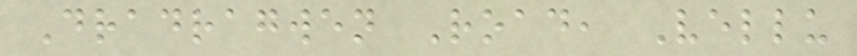Dradragwen Road, Vellu
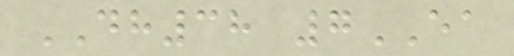DH38 7EA
